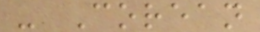- Corean
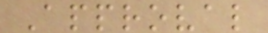Approval
